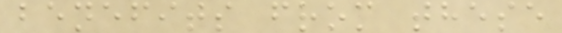benefits from these
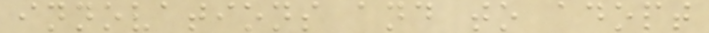innovations and to adopt
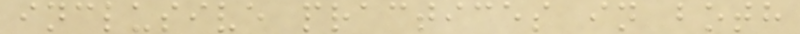inclusive practices in both
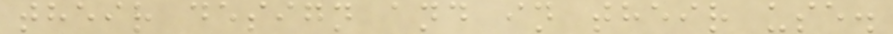their design and in their use.
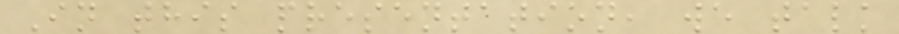In this presentation, we talk
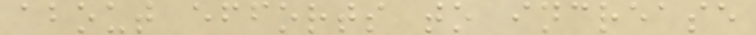about efforts to increase
